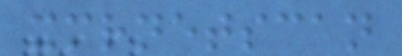xmrnetscan
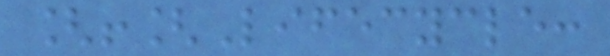[![Lifecycle:
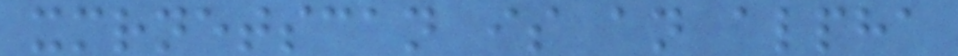xmrnetscan is an alpha
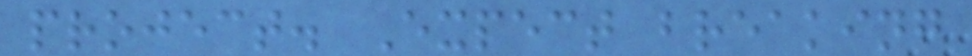project. Expect breaking
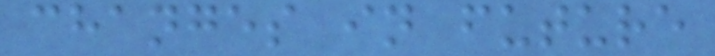changes in future
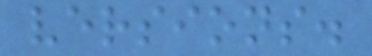versions.
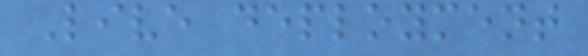Live deployment
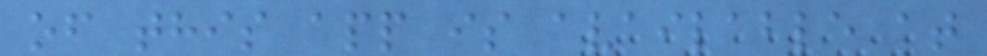of this app is available at
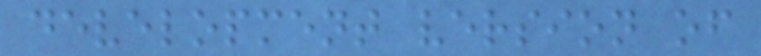development version of
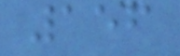156
